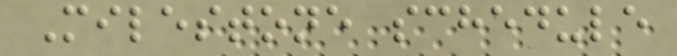Milestone schedule
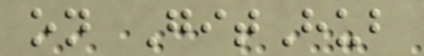on GitHub
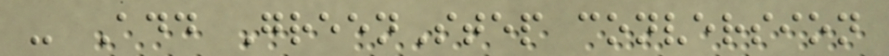- Add GreenStep conversion
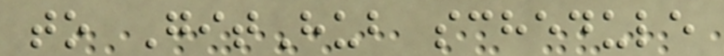to GitHub schedule
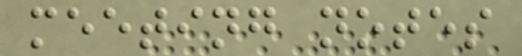meeting notes
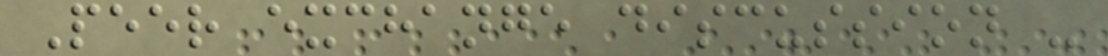Peer exchange discussion -
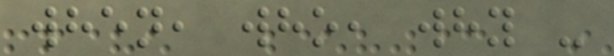when, who, why -
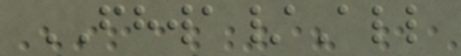FHWA/All
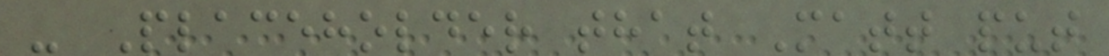- Placeholder that Matt put
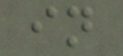in
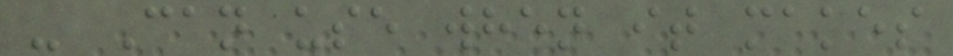- Can use when it makes
